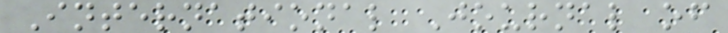International Journal of
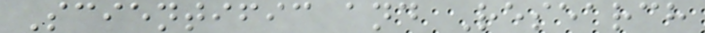Scientific and Research
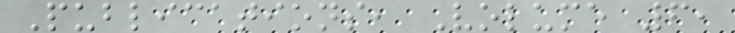Publications, Volume 6,
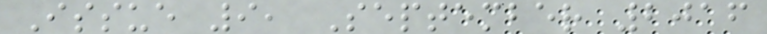Issue 9, September 2016
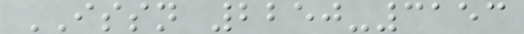ISSN 2250-3153
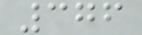376
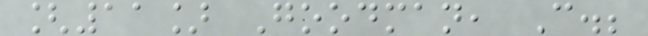[11] Goodman, C.;
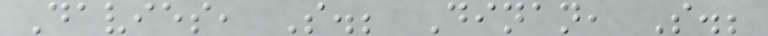Davies, S.; Dinan, S.;
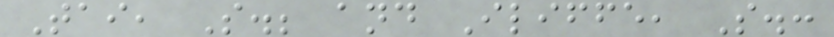Tai, S.; and Iliffe, S.:
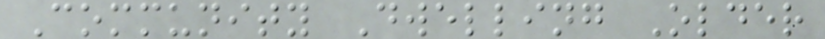Community Dwelling Older
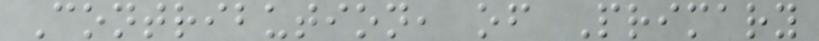Contribution, of Primary
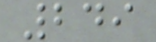249
